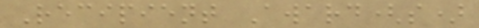Recipient Award(s)
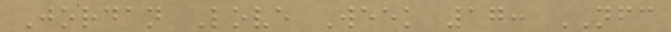Jordan Love Week 17: NFC
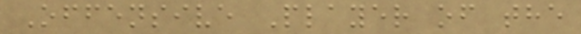Offensive Player of the
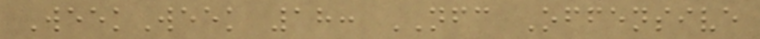WeekWeek 18: NFC Offensive
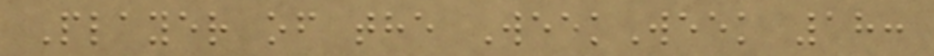Player of the WeekWeek 18:
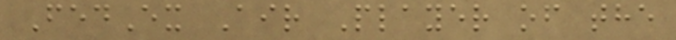FedEx Air Player of the
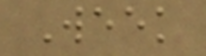Week
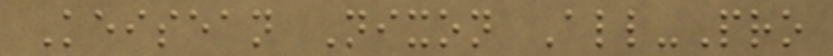Keisean Nixon All-Pro
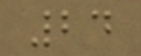24
